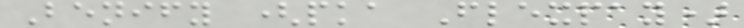Benify (pka Flexpay)
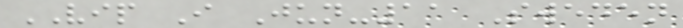VIP I Jun-11 Sweden
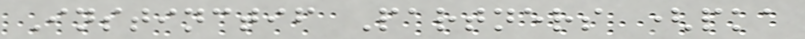Instinctif Partners (pka
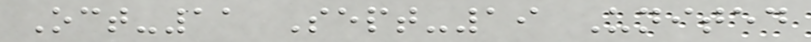Oct-11 Sept-19 United
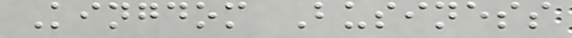Kingdom Business
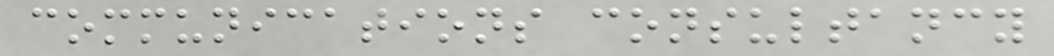communications consultancy
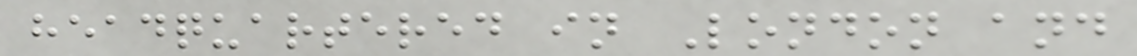headquartered in London and
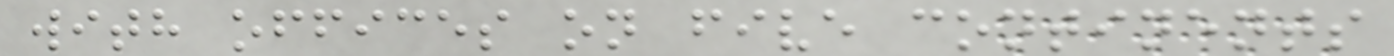with offices on five continents
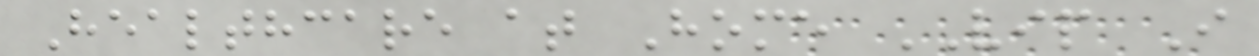Healthcare at Home VIP I
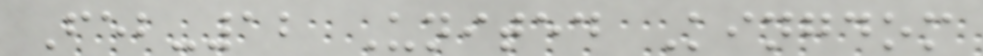Feb-12 United Kingdom
